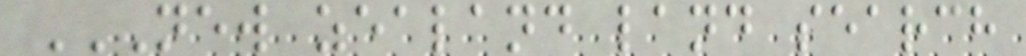NEW ZEALAND LAND SEARCH
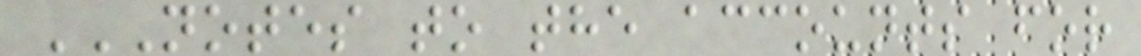NOTES TO THE ACCOUNTS FOR
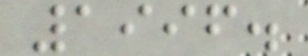1996.
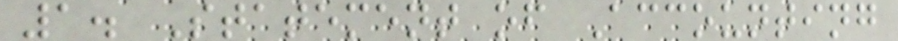1. Statement of Accounting
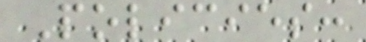Policies:
